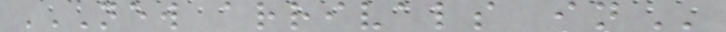NEW ARRIVALS IN
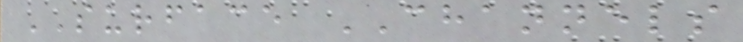SURFACE CHANNELS
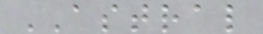ASTRAL
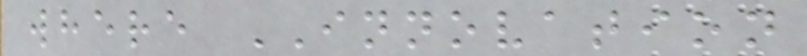where INNOVATION
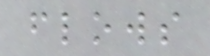flows
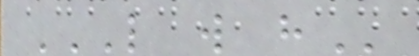L W H
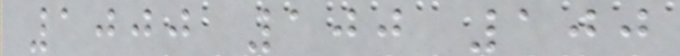1000 100 100
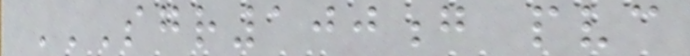SGR100G PVC
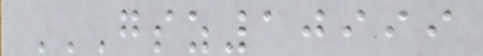GSZ10999
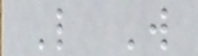L W
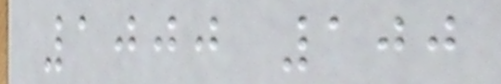1000 100
